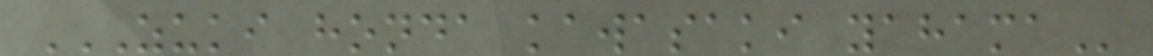ZUKI HONDA KAWASAKI YAHAMA
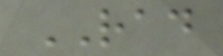RAD
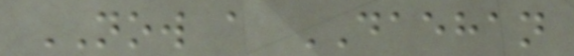NOW a DAEHAN
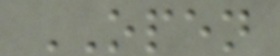OPEN
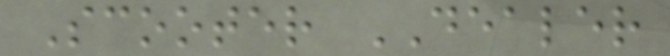Scooter DEALER
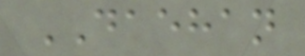DAEHAN
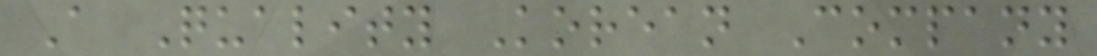A Quality Korean Company
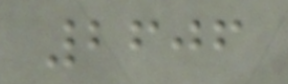2606
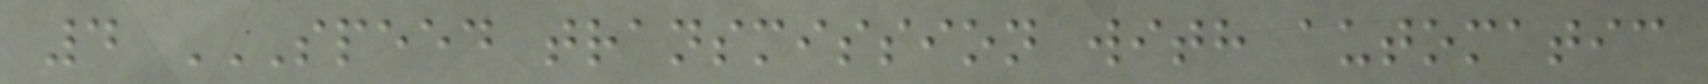4 SPEED TRANSMISSION WITH AUTOMATIC
